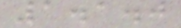1.1.0
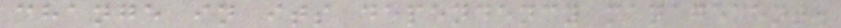change in its dependency management.
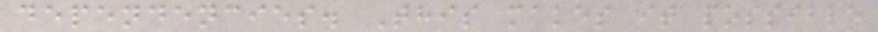dependencies. This makes it possible
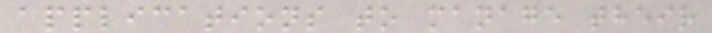applications to manage their
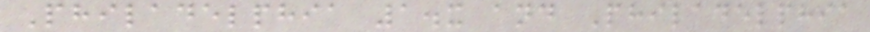Philadelphia 1.x and Philadelphia
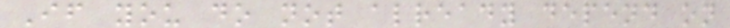If you do not already depend on
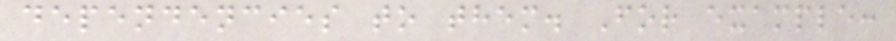dependencies to them. For example:
